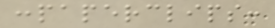:paperclips:
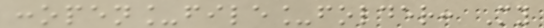:open_file_folder: My
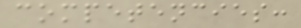competencies:
